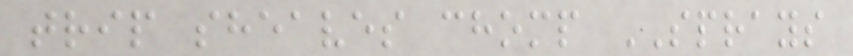trip sheaves chomp SPRAYS
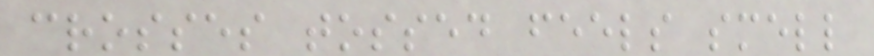crosses tossed feels smell
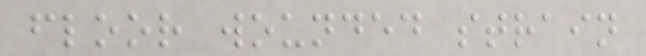floor wounded strain
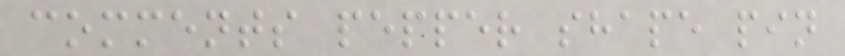comments pepper shape pin
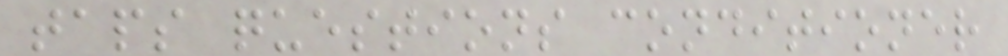taps questions conditioner
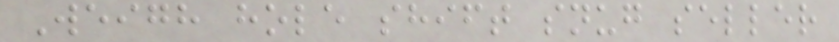Weigh hole shift snug seller
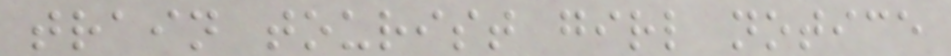train tourist girl notice
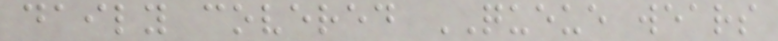daily covered QUEUE wears
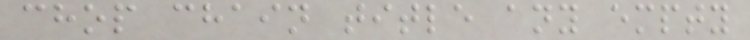chop chain title any empty
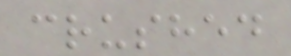crushed
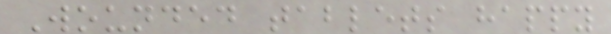Wounded tablets happy
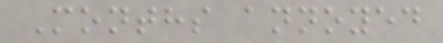Months annoyed
